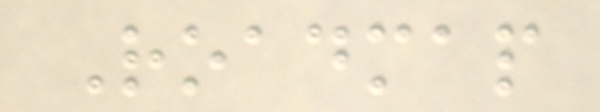Roadmap
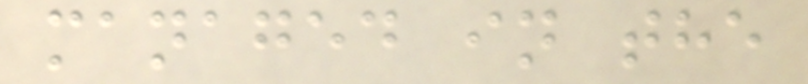managed in the
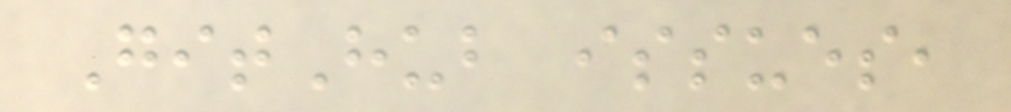GitHub issues,
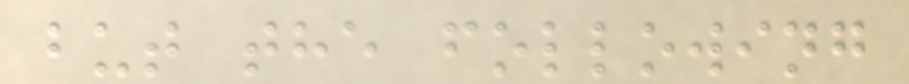but the following
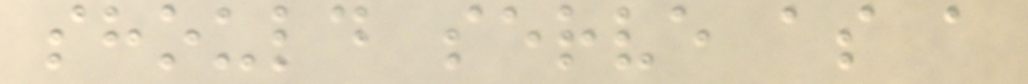should serve as a
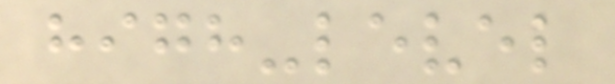high-level
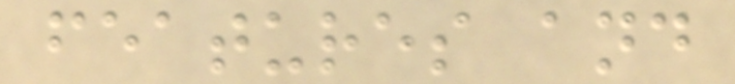features and
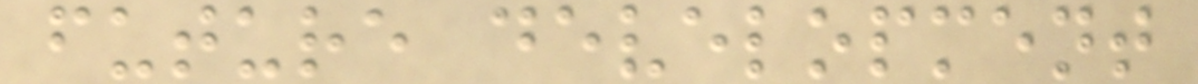future development
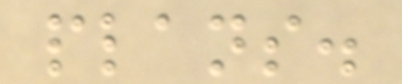plans.
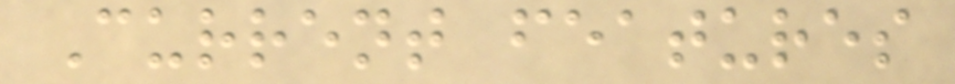Current features
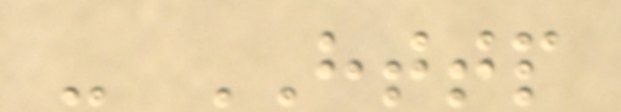- HTTP
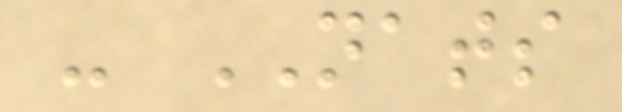- NATS
